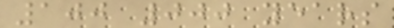100 000 years
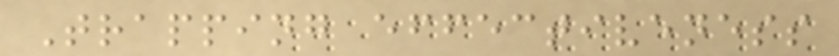Trapping effectiveness
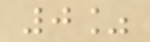0%
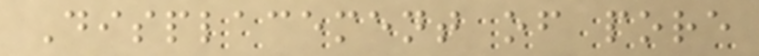Displacement of pore
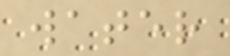water
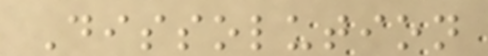Dissolution
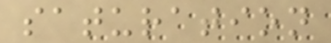saturation
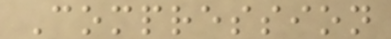Compression
